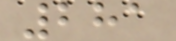281
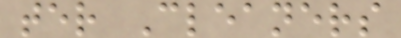ter Cleaners
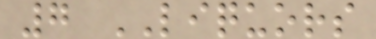7 LIQUORS
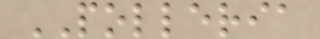POLLERIA
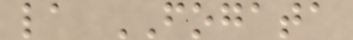la FOGATA
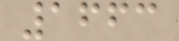1663
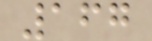167
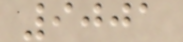9001
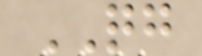QG
